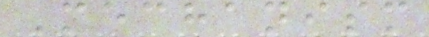Mechanism
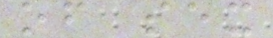of sex
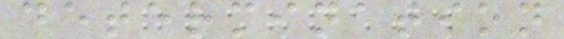determination
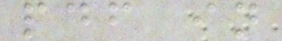pdf in
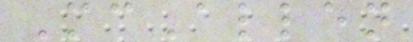McAllen
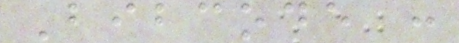Bibcode :
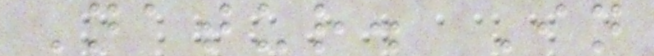Natur. In
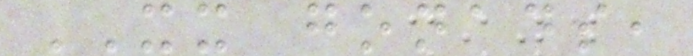XX gonads,
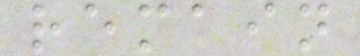remain
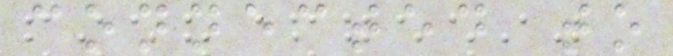connected to
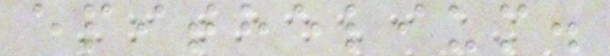epithelium.
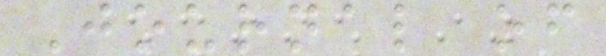Journal of
